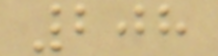208
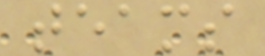teams
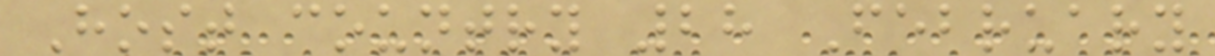Host country 28 February
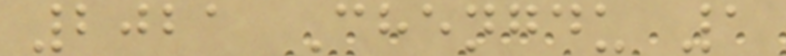2021 Chengdu 1
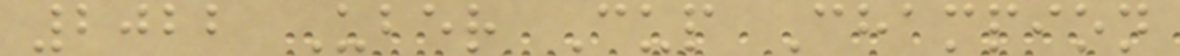2022 Uber Cup Champion
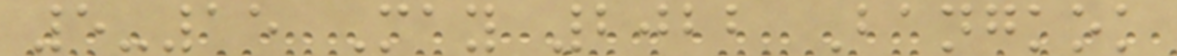5-15 May 2022 Bangkok
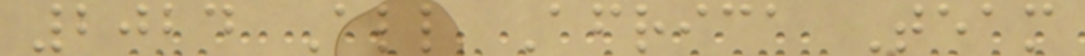2024 All Africa Team
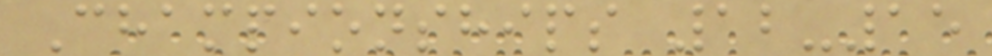Championships 12-15
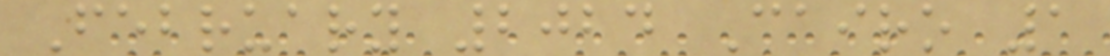February 2024 Cairo 1
